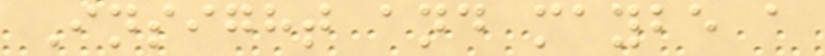Insight and maybe a
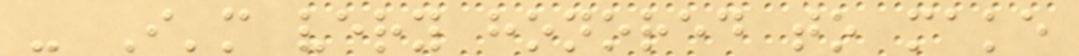- I'm very honored to make
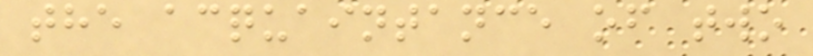the acquaintance of two
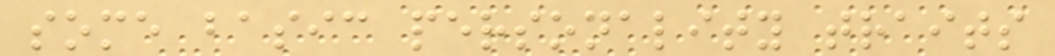some basic personality traits
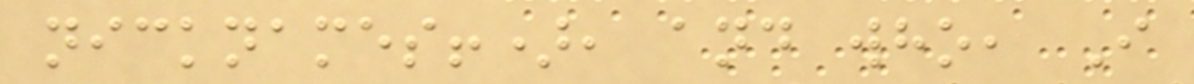nicknames!), and who, I
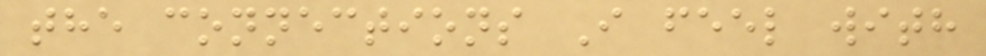the connections I feel with
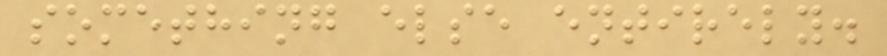something else entirely.
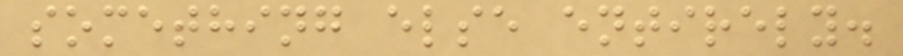something else entirely.
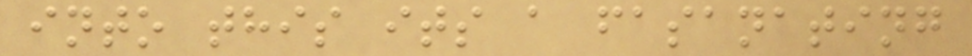into this its a fasanating
